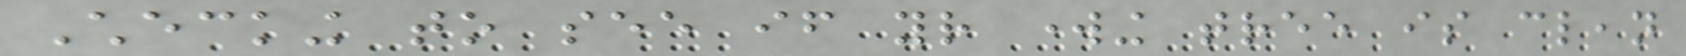Checking to see if your working tree is clean
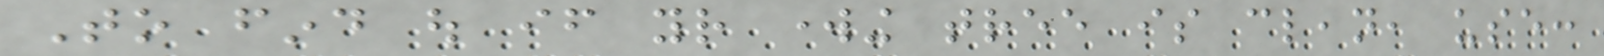To find out if your working tree is clean, use:
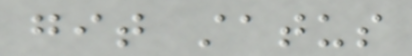git status
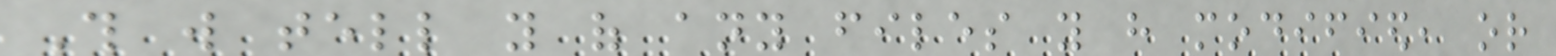This will tell you of any files you have modified, or
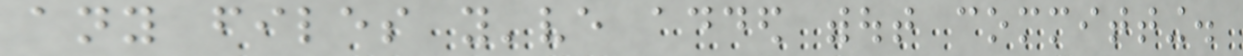any files you've added without committing.
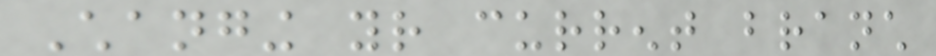Changing your current branch
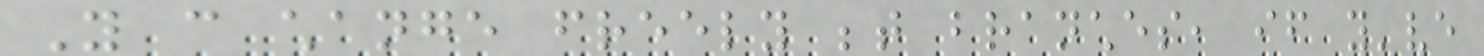You can change freely between branches, if you've
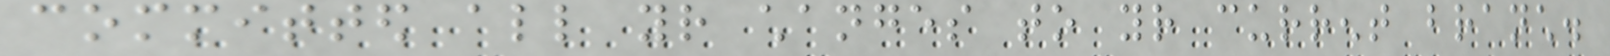committed all your changes to your current branch.
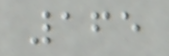165
